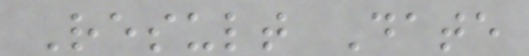Result Date
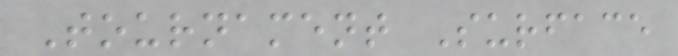Tournament Surface
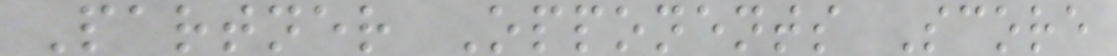Partner Opponents Score
